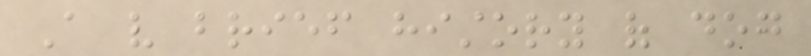A very brief history of dog
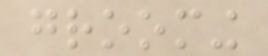grooming
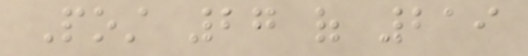Post 27 of 219
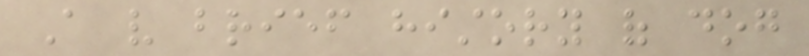A very brief history of dog
